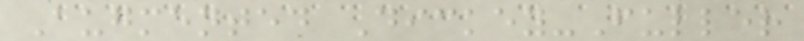Augmented Dickey-Fuller
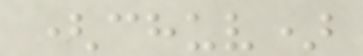(chuv)
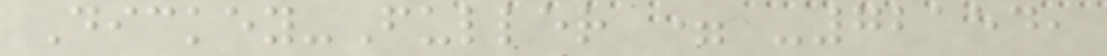Dickey-Fuller = -72154,
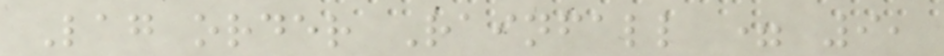Lag order Rainfall = 9,
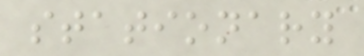stationary
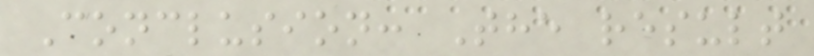Conclusion: The result
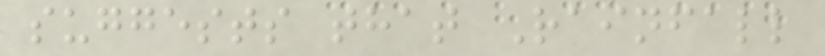suggests that Rainfall
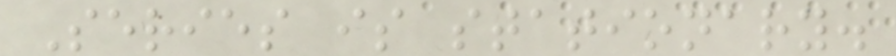Series is stationary.
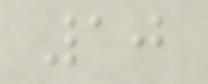10
